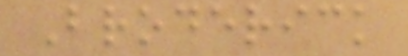Broderick
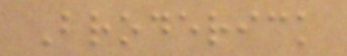Broderick
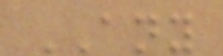ANY
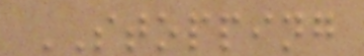STOPPING
